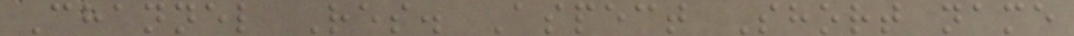Channel Res. Aspect Short name
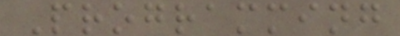Programming
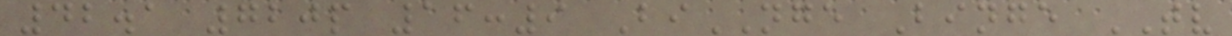42.1 720p 16:9 BiNGE Binge TV
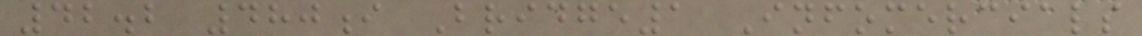42.2 480i Bridge1 Infomercials
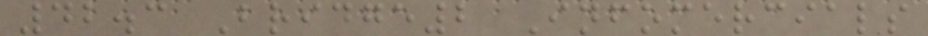42.3 Bridge2 Infomercials
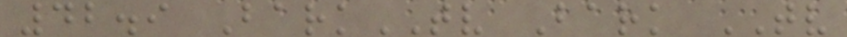42.9 BarkTV Bark TV
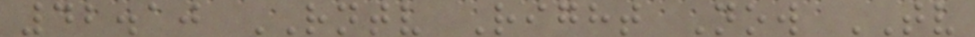42.10 RNTV Right Now TV
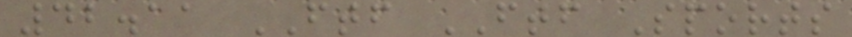42.11 FTF FTF Sports
